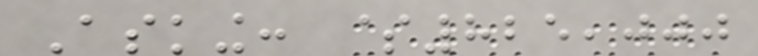Asking: $825,000
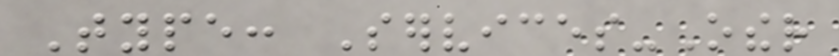Type: Services-Other
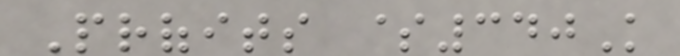Profits $340K
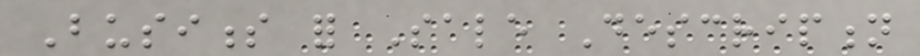Business for Sale Description
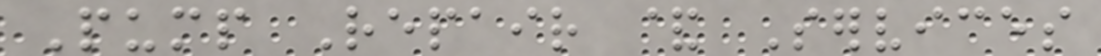Pump Repair & Services
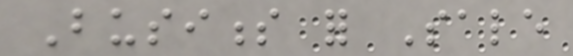Business for Sale
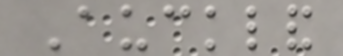Auckland
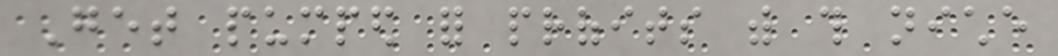Get pumped for profits with this niche
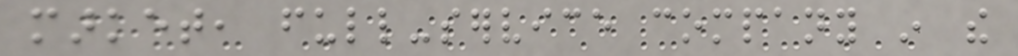market, full-service company in the
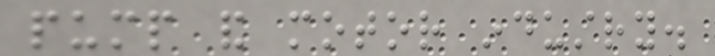pump and motor industry.
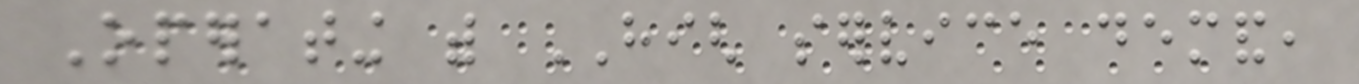Operating with HIGH service demand,
